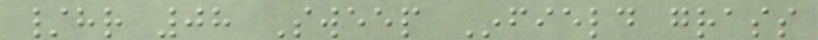/hr 08 Sweep Infield grass
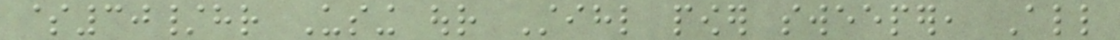$30/hr Using our Stihl power sweeper, All
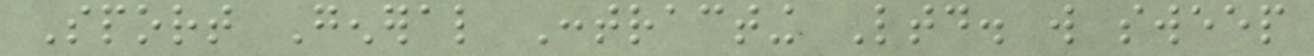Sport General Contracting Ltd. will sweep
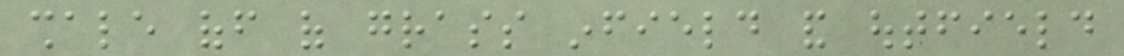shale off of grass infield and outfield
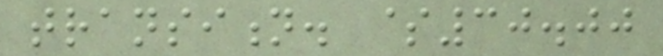transition. $30.00
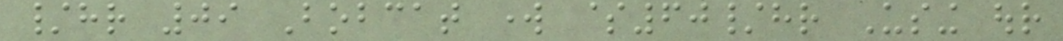/hr 09 Bobcat work $60/hr Using our
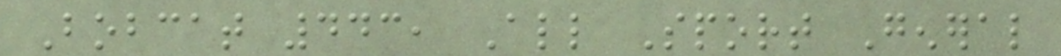Bobcat 443, All Sport General
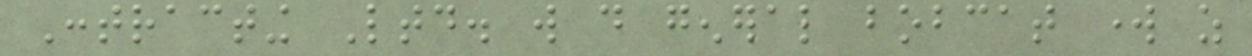Contracting Ltd. will do general bobcat work as
